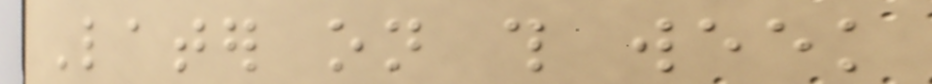Later on this week
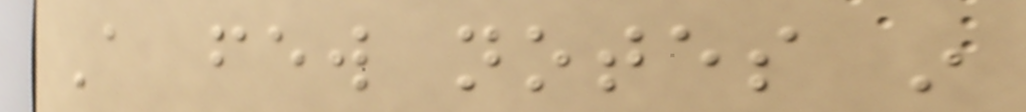A few notes in
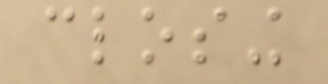closing
